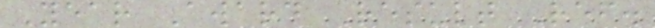Year Award Result Ref.
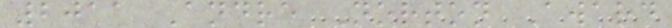2011 Andre Norton Award
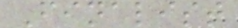Finalist
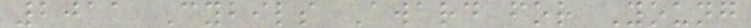2011 Cybils Award for Young
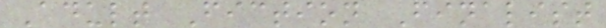Adult Fiction Finalist
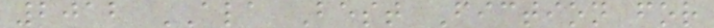2012 ALA Best Fiction for
